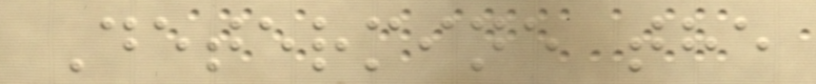Determine the
